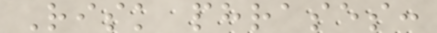Risk phrases:
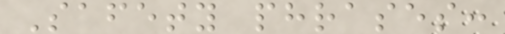Safety phrases:
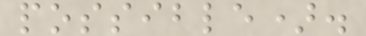possible).
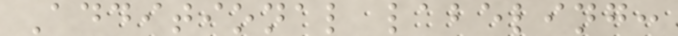Additional labeling:
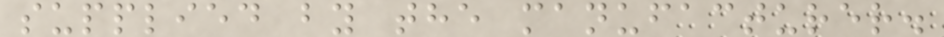supplied by the manufacturer.
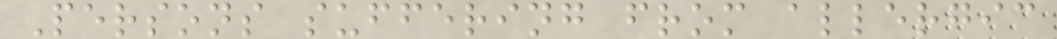Persons suffering from allergic
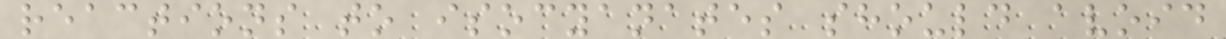reactions to isocyanates should avoid
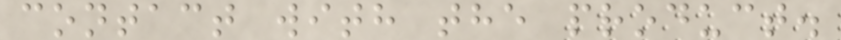contact with the product.
